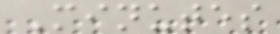Minutes
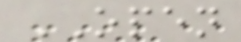OPEN
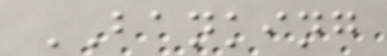BANKING
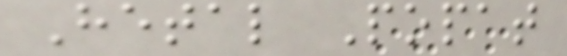Hetal Popat
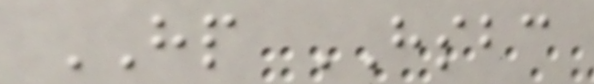HP HSBC
